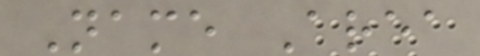Name Area
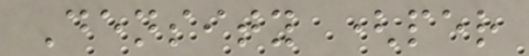Density (per
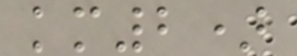km2)
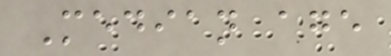Median age
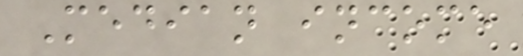Median income
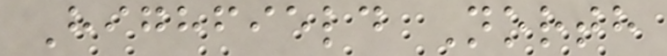Highfield North
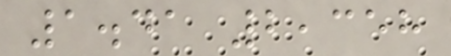1.41 2,358
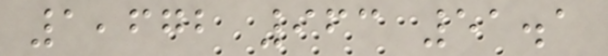1,672 963 51.1
